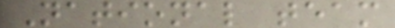National team
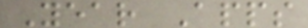Year Apps
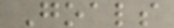Goals
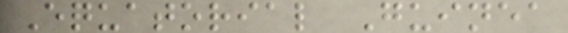Equatorial Guinea
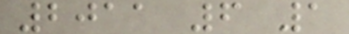2011 6 1
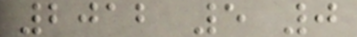2012 5 0
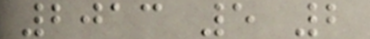2013 5 2
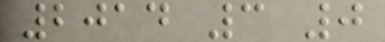2014 3 0
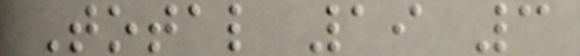Total 19 3
